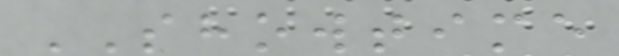SHOWTIME
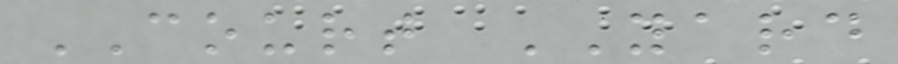COURT YARD
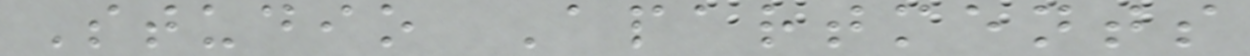Studio Apartments
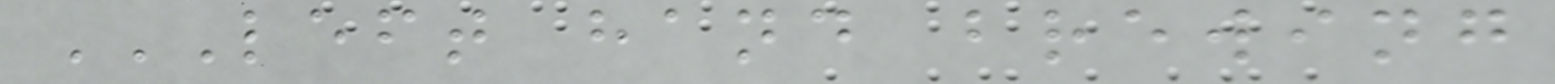LEFT HAND BREWING
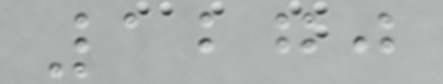1270
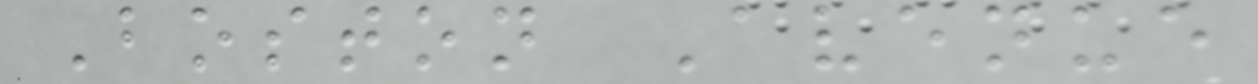Boston Avenue
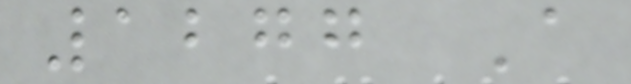1277 A
